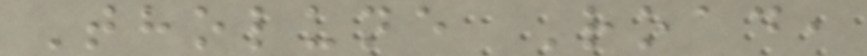Tholune Road,
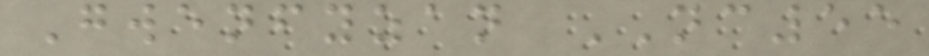Gwenfyzan NC55
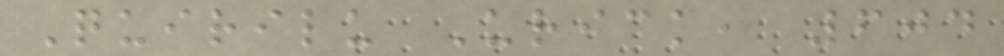Quirilu Urick, 604
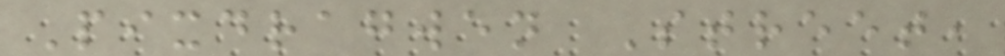Pixdragwen Street,
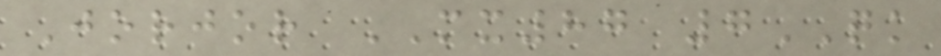Jorjor MX87 7QK
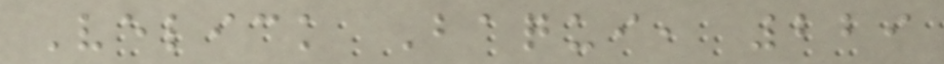Velick Baqui, 229
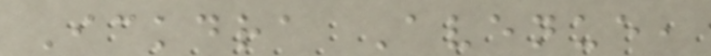Ickdra Avenue,
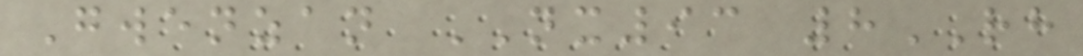Gwenzan NX93 8RH
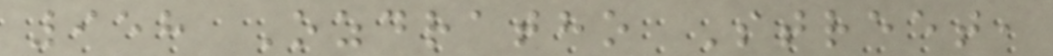958 Ozdratho Street,
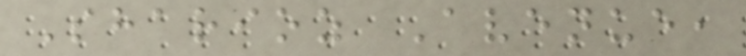Sharioz Avenue,
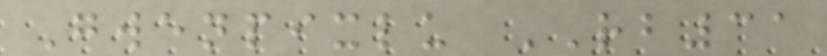Gwenpixlu RB31
